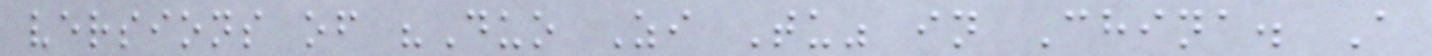versions of "Duo Zi Tu" in China. A
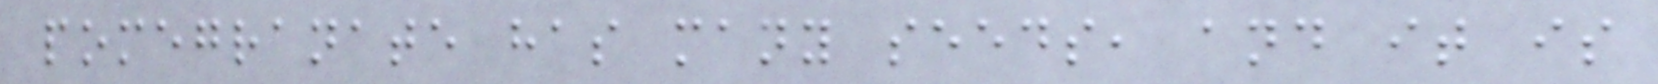pomegranate has many seeds, and it is
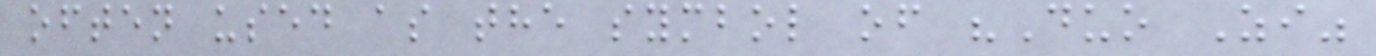often used as the symbol of "Duo Zi"
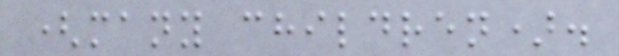(many children).
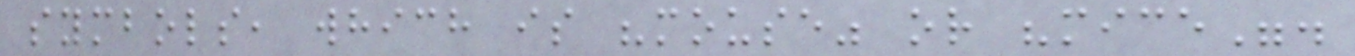symbols, which is "mouse" or "mice".
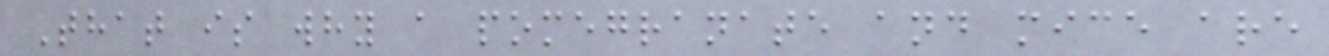That is why a pomegranate and mice are
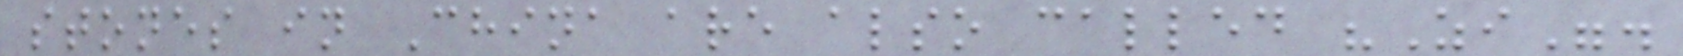stones in China are also called "Zi".
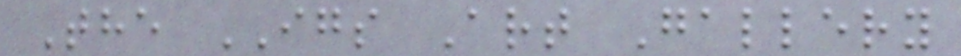The IGS Art Gallery
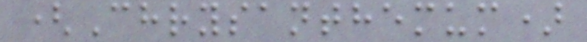(Chrysanthemum)
